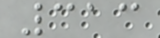313
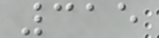315
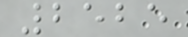2525
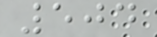504
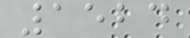1524
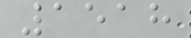1518
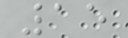15
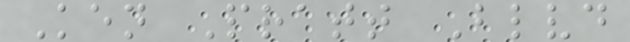Ken Pratt Blvd
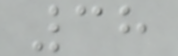38
